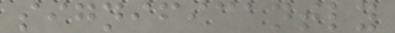significantly
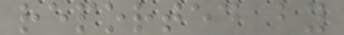reported by
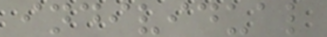individual
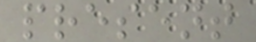present
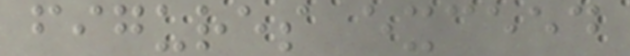figures exceed
